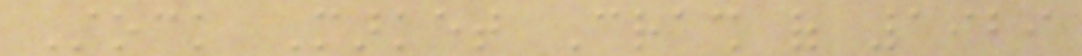Stock Market Crash of 1929
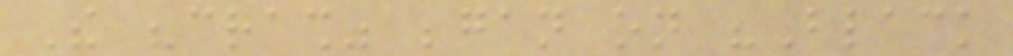The "crash" began on "Black
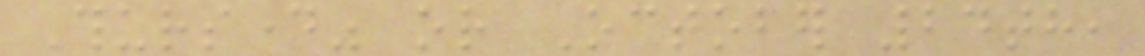Thursday" or October 24th,
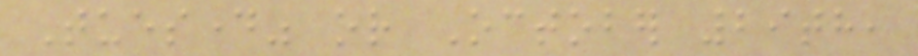Tuesday" or October 29th,
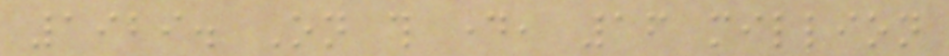1929. On this day, 16 million
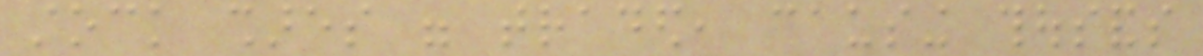stock shares were traded, causing thousands
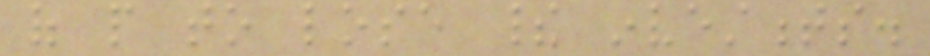of people to lose their investments.
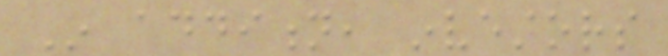In addition, investors
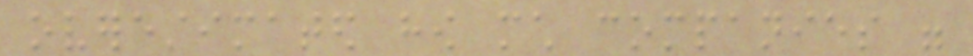overestimated how much companies were
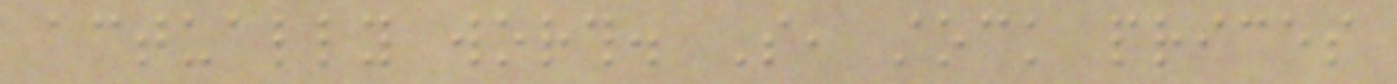actually worth. So, stock prices
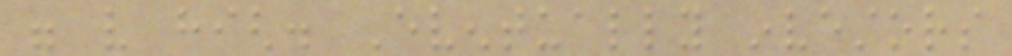were very high. Eventually investors
